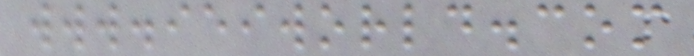www.ieiworld.com
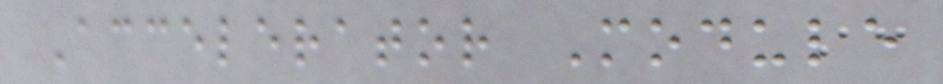Accelerator Module
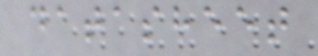datasheet
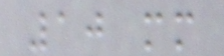10 mm
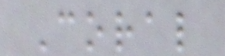Coral
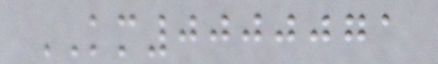KM0000071
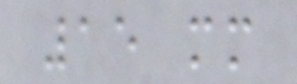15 mm
